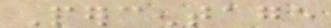Percentage
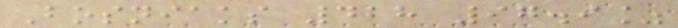Bosniaks 428 97.9%
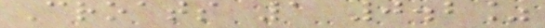Croats 1 0.2%
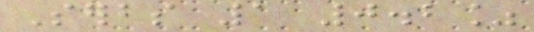Serbs 1 0.2%
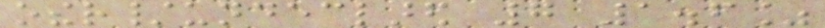other/undeclared 7 1.6%
